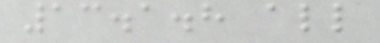13.1.8 all
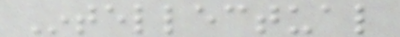Intellectual
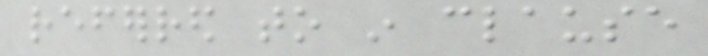referred to in clause
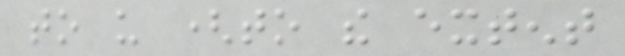to us (to the extent
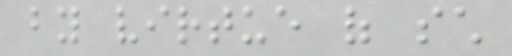by virtue of such
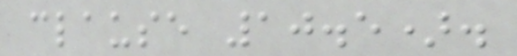clause 10.5).
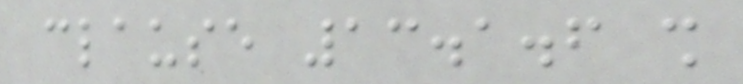clause 13.1.6 shall
